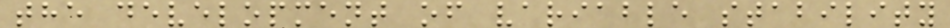the development of variable stability
